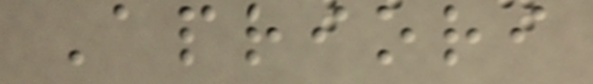Apriori
